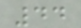44
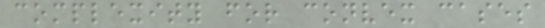complexity for convex cases
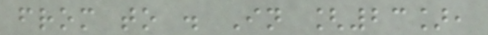from to . In [23],
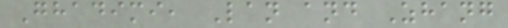Ghadimi, Lan and Zhang
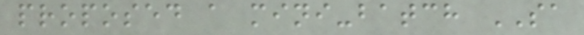proposed a mini-batch SA
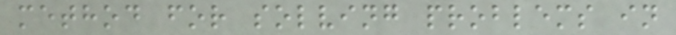method for solving problems in
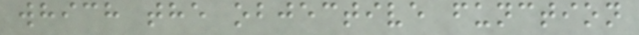which the objective function
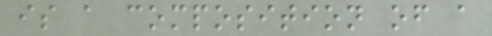is a composition of a
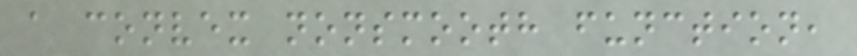a convex nonsmooth function,
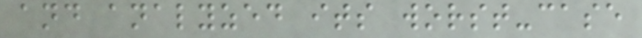and analyzed its worst-case
